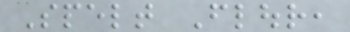Spelt Flour,
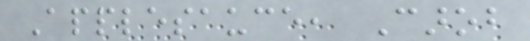Applesauce, Carob
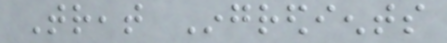Treat Ingredients
